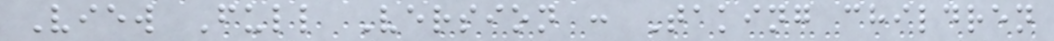View Full Version : Taking children
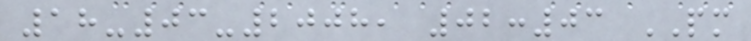18-03-2008, 02:03 PM
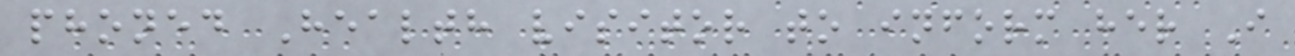phoned Health visitor to inform her I
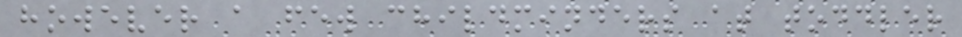however a few childminders at toddler
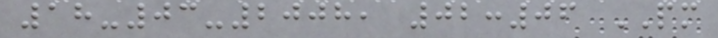18-03-2008, 02:06 PM
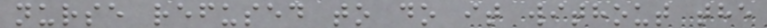nurse refused to do it without the
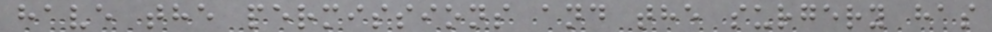have the permissions and the surgery has
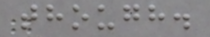though.
